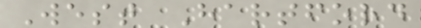West Hartford
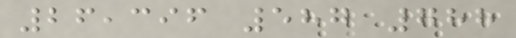26,396 587 788
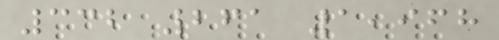332 261 1,968
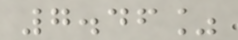7.46%
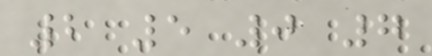2 5 0 7
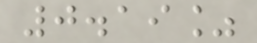0.19%
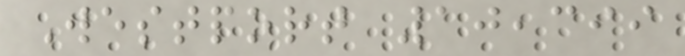Westport 10,399
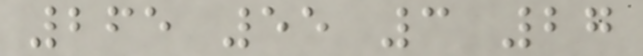265 55 3 27
